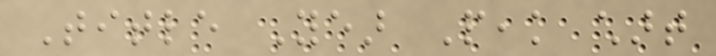Title Year Peak chart
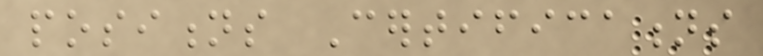positions Certifications
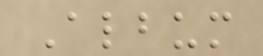Album
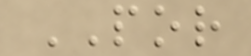POR
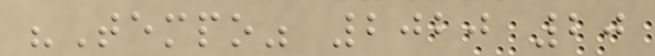"Tempo" 2020 20
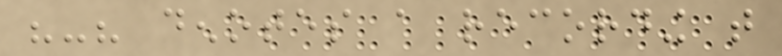"-" denotes a recording that
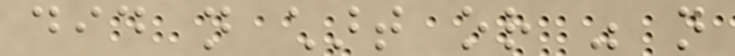did not chart or was not
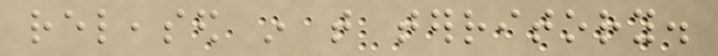released in that territory.
